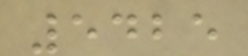5425
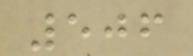506
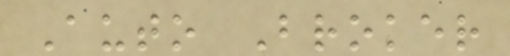Auto Broker
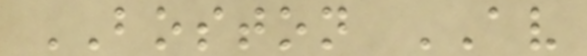BOSTON AV
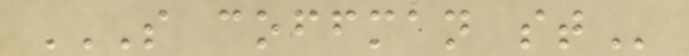S COFFMAN ST
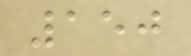150
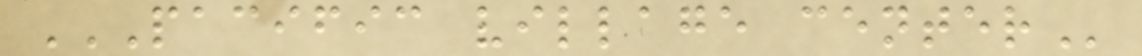PACIFIC VILLAGE CENTER
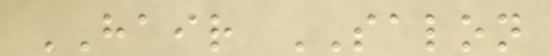HAIR SALON
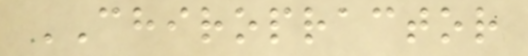CHIROPRACTOR
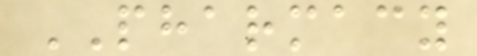PHARMACY
